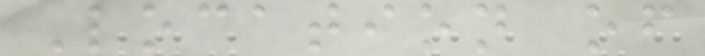Location of
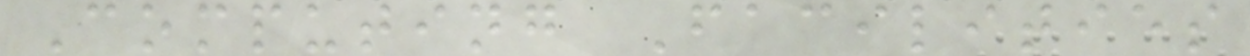Computing Facilities
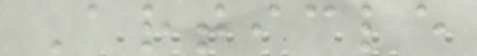Article
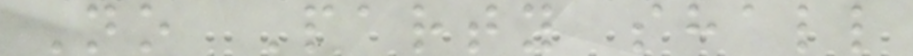No Party shall
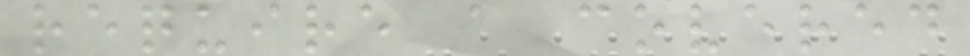require a covered
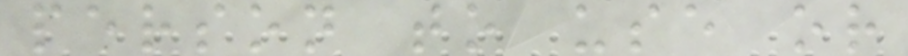person to use or
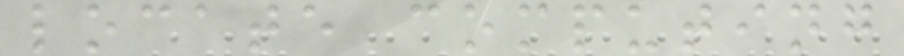locate computing
